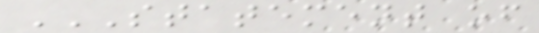STATEMENT OF
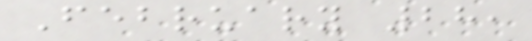February 28,
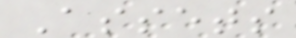Assets
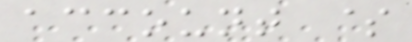account $
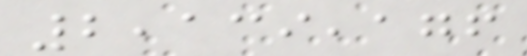2,139,176
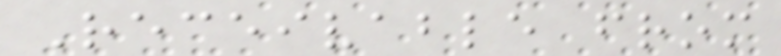Receivable from
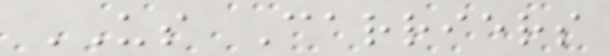US Carriers
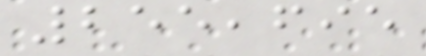255,695
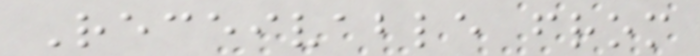Receivable from
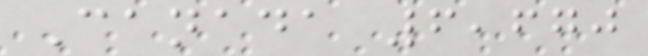Canada 6,670
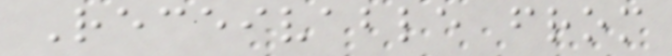Receivable from
